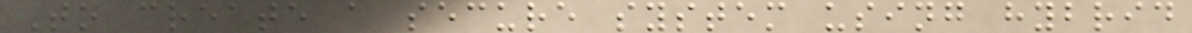To create a secure system using hybrid
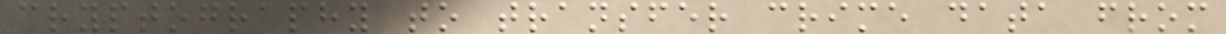cryptography to transfer crime data from
